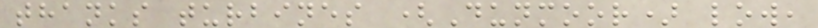thanks turbines (Dunmoor) low,
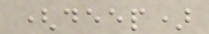(deep)
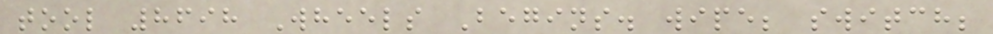tool 8698 Wheels Begins. wipe; switch;
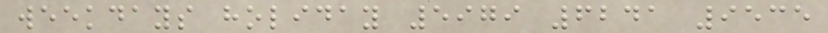weekdays holiday 5979 6241 9535
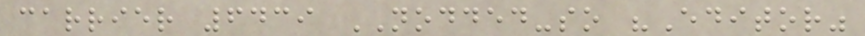carrier 6439 NODDED-so "Editor"
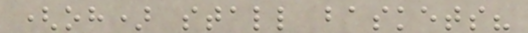(oh) stall baskets?
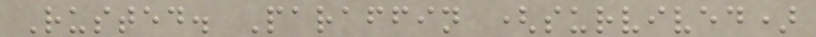Rusted. Paraffin (survived)
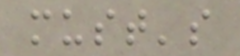must's
